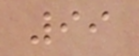99
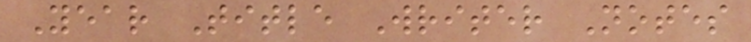Year Title Writer Notes
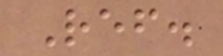Ref.
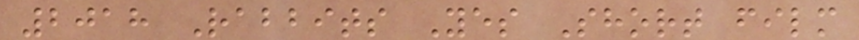2018 Rabbits Yes Short film
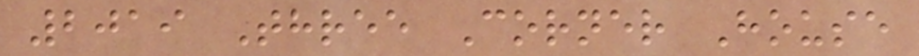2019 Three Corner House
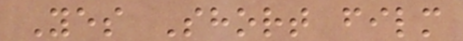Yes Short film
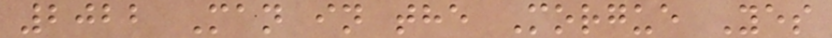2022 Man in the Morgue Yes
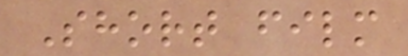Short film
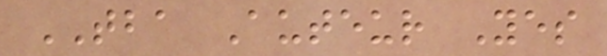TBA Auteur Yes
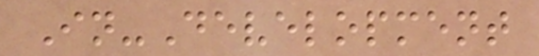In-Development
